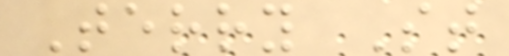Terry St
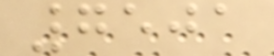7501
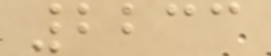2233
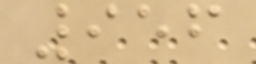956
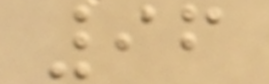96
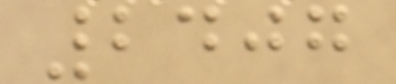2407
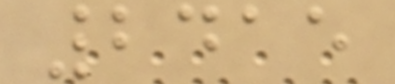2415
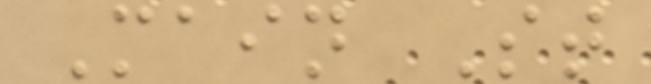Main St
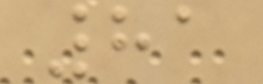81
